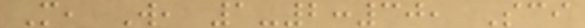M, W, 1-2:30, Sci
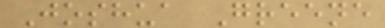Joshua Greene
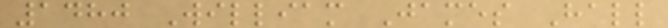1480 William James Hall
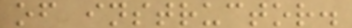of instructor.
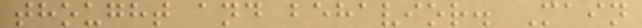thought and behavior. Main
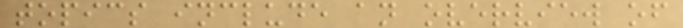topics include an overview of
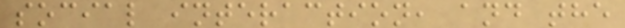social interaction, and the
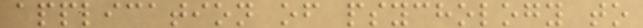application of psychology to
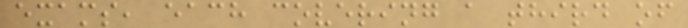exams, each covering a third of
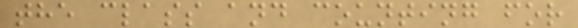the class and counting for
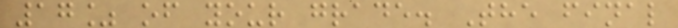17% of your grade. The final
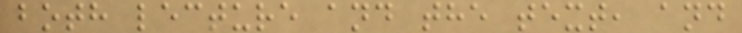both lecture and the text, and
